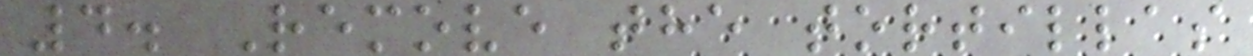4. Remove the tortillas
